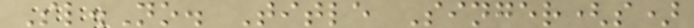Sl.No. Title Singer(s)
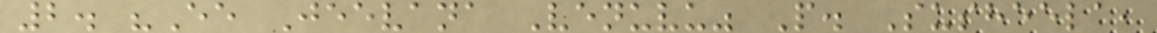2. "Ee Jeevana Venuvu" P. Susheela,
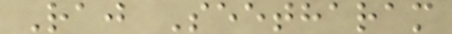Raj Seetharam
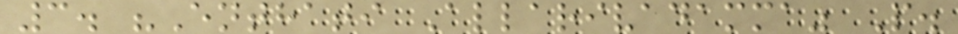3. "Enthati Allarivadamma" P.
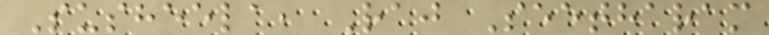Susheela, Raj Seetharam
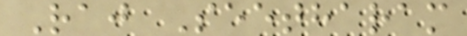Raj Seetharam
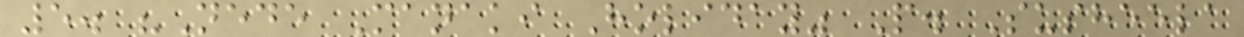5. "Nede Manaki Holiday" P. Susheela
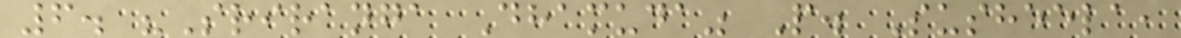6. "Sriranga Dhamuda" P. Susheela,
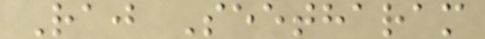Raj Seetharam
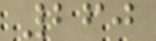260
